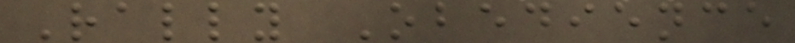Rally Obedience
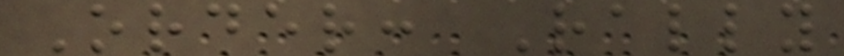Order: Rally
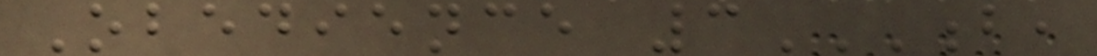Obedience 3B,
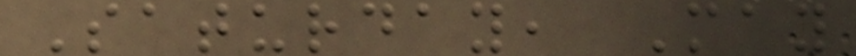Saturday, May
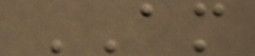AM
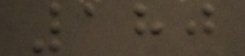180
